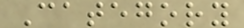Category
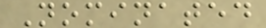Nominated
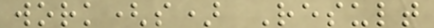work(s) Result
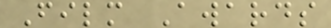Film Awards
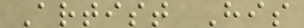Artist His
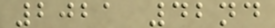2021 42nd
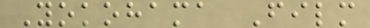Yokohama Film
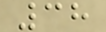38
